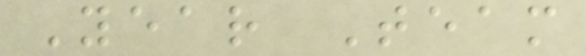Year Team
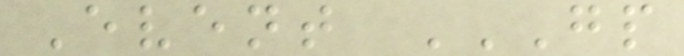Event GP
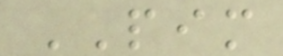PIM
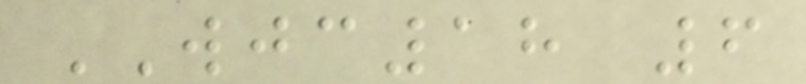WJC18 6
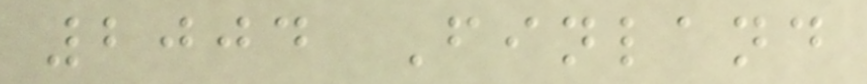2004 Finland
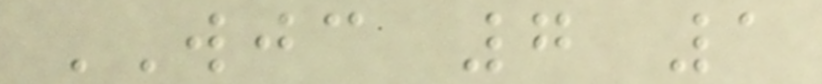WJC 7 1
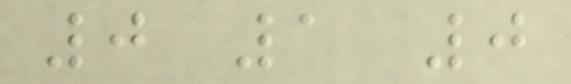0 1 0
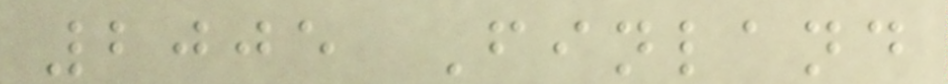2005 Finland
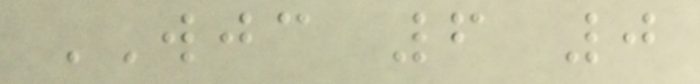WJC 6 0
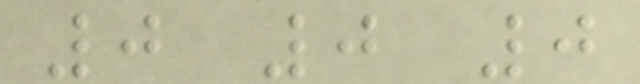0 0 0
